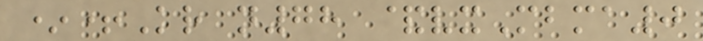*+Kr n78 &vxMbma0
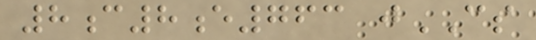8c8e763 jCS
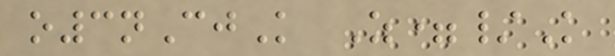o3nCjK Z=/K
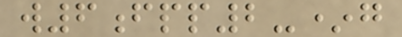w6fpp2-*g
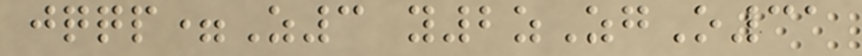jqqp=Z3 y2zZgO31
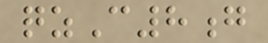qzC8g
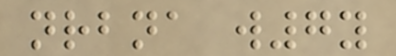nrbna w7y
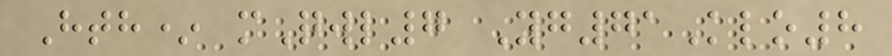Hth* mQwl7 Yg71Klo8
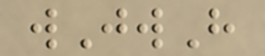wJwH
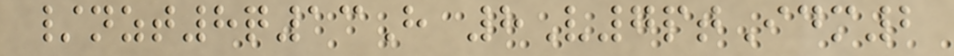/nzt8q13H 8V7ptIdm2
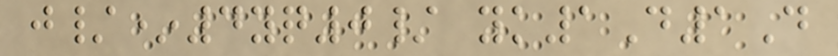j/*4yq0/ yk1D1D
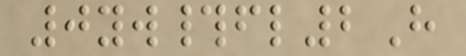0yw#fl2H
